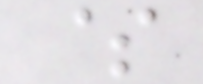$
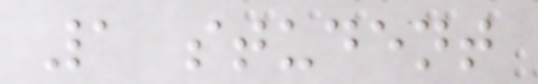1 student
